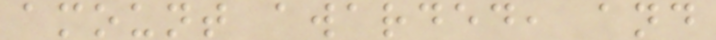amount awarded, and
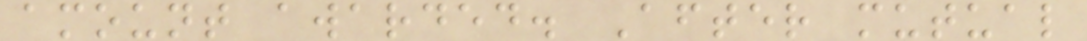amount awarded. After mutual
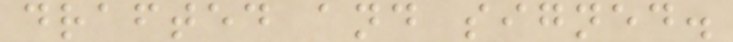drafted and signed.
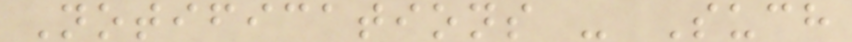Notifications - Such
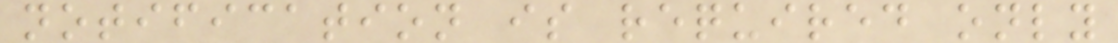notification is required only
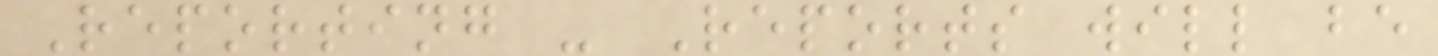Reporting - Reports will be
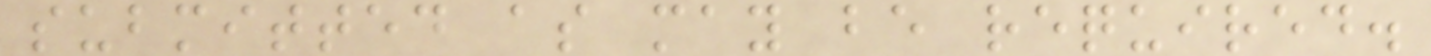submitted as may be required.
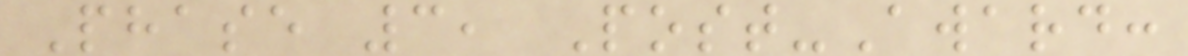Phase 3, Post-Award:
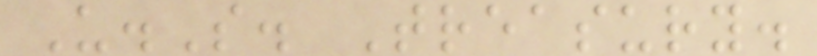U.S. Treasury.
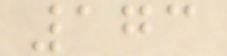173
